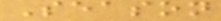Season
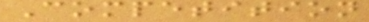Competition
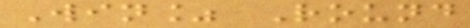Win% Round
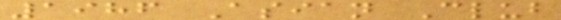1986 Asian Club
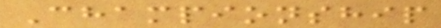Championship
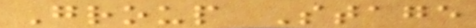Group Stage
